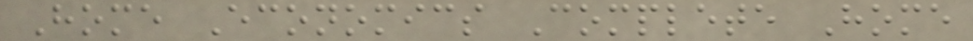Home Economics Complete Home
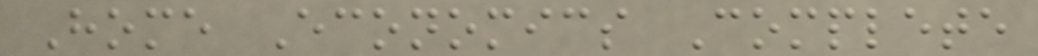Home Economics Complete
